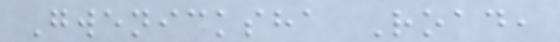Gwenicksha Road,
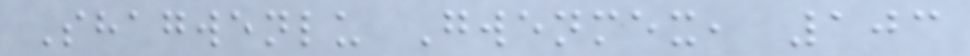Shagwenlu Gwenmex, 103
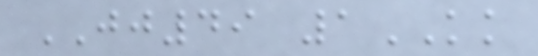JJ49 1KK
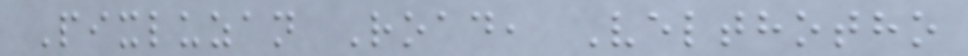Pixluzan Road, Velthotho
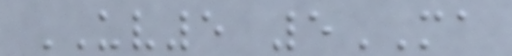UV5 5MA
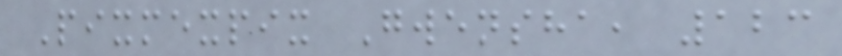Pixmexpix Gwensha, 123
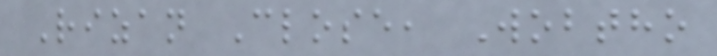Rizan Close, Wobtho
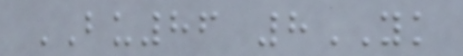BU86 8YK
